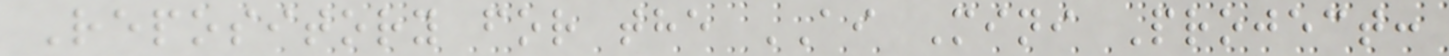Repository for the AI Mini Project:
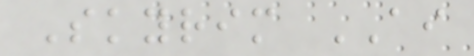Skyrim AI
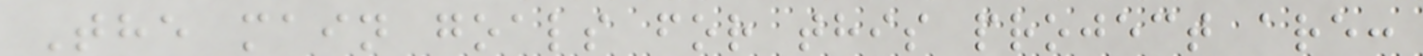The main goals for this project are:
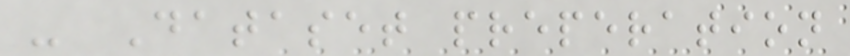- Dataset preperation
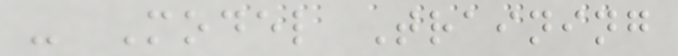- Model Training
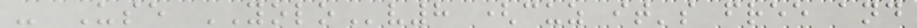- Use YOLOv8 (cuz it's free and
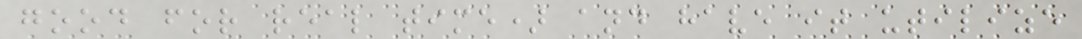good for real time) and have it utilize
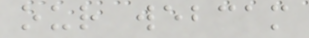our webcam
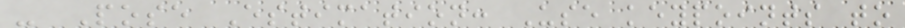- Pose Estimation: Use keypoints to
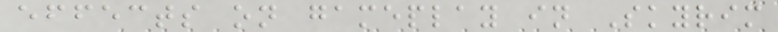effects on gameplay in Skyrim
